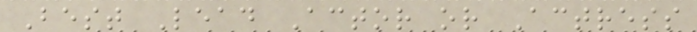Best Lead Actor or Actress
